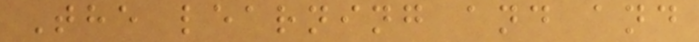The learning and and
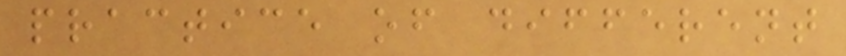practice of different
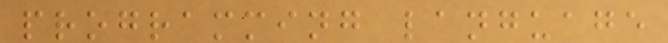programming language
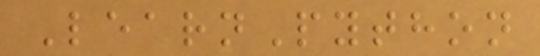LearnPython
